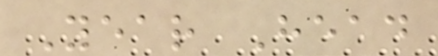Year Head
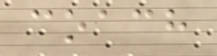coach
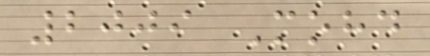2009 Mohd
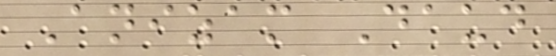Anizam Daud
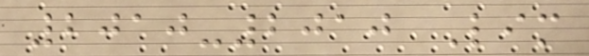2010-2010 Lim
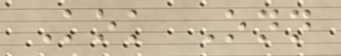Kok Onn
